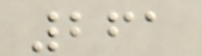261
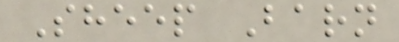Sheep Barn
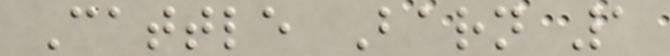Cattle Barn 1
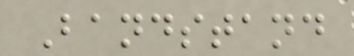Bandstand
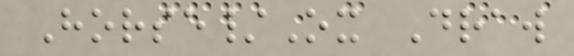Horse/Ox Draw
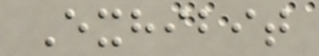Exhibit
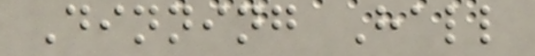Dinning Hall
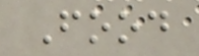Food
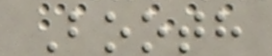Booth
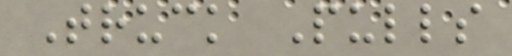Truck Pulls
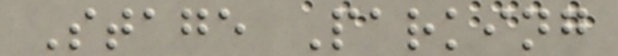Stage Parking
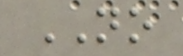NO
